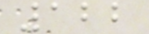122
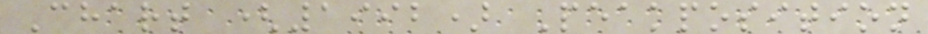Chart (1992) Peakposition
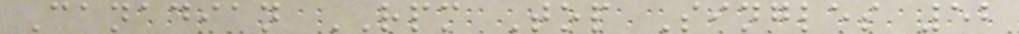Canadian RPM Top Singles 52
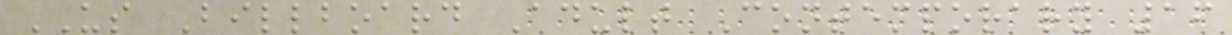US Billboard Adult Contemporary 16
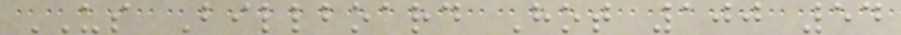US Billboard Hot 100 54
